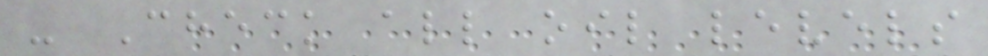- Check all oil levels
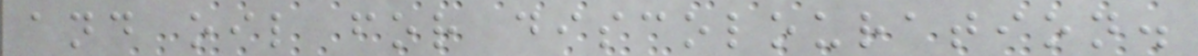and oil for discolouration.
